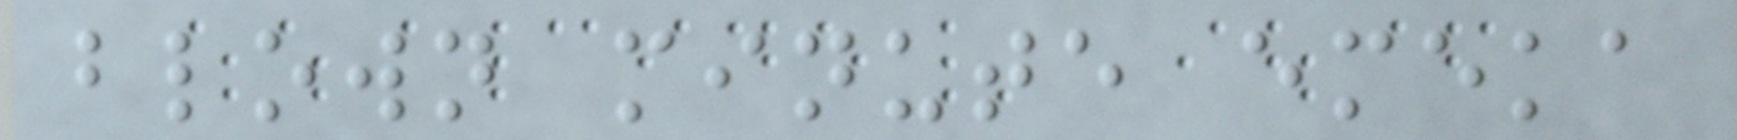blown minute emeka
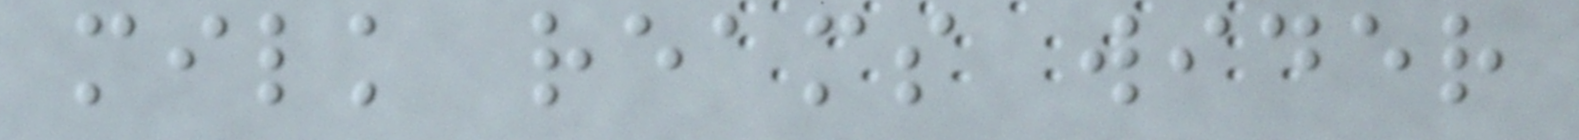milk reams wider
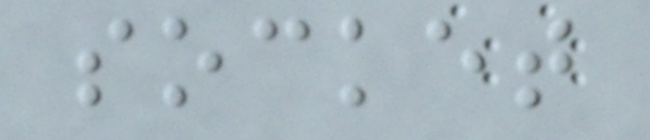socket
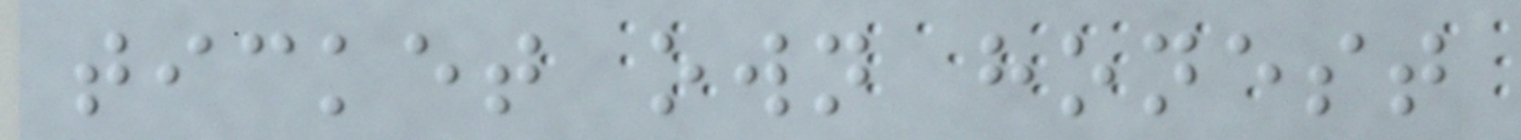ticket own honest
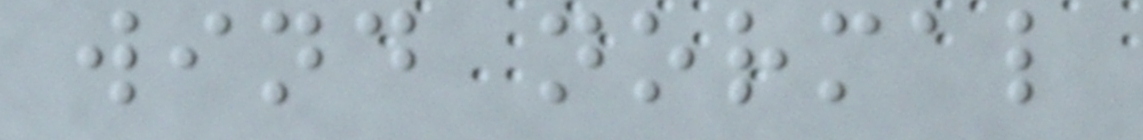wind normal
